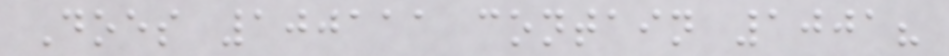Does 100111 contain 1001?
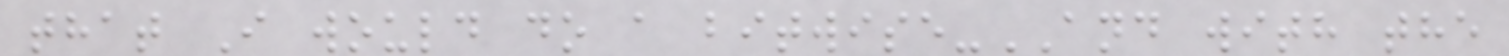that I would do a bitwise-AND with the
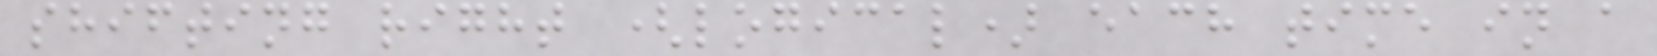shifting right (logical) each time in a
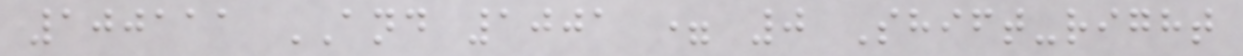100111 AND 1001 = 0 Shift-right
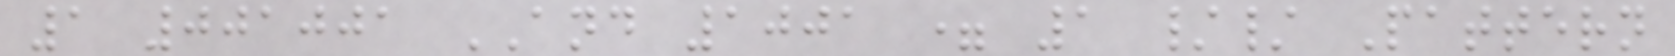1 001001 AND 1001 = 1 // Pattern
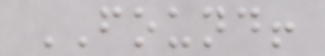FOUND!
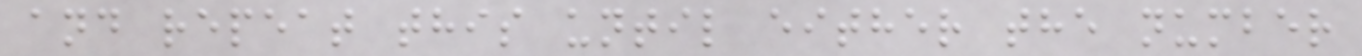and repeat this until either the number
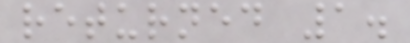returned 1.
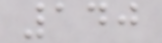140
